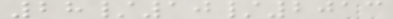28/10/2013
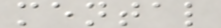mental
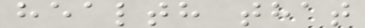health that
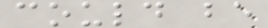could be
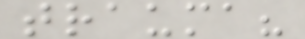trauma?
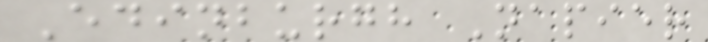Edinburgh Napier
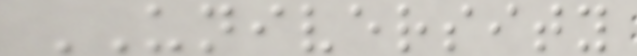UNIVERSITY
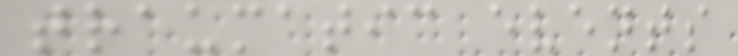traumatic events
